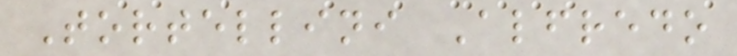Tortellini Alfredo
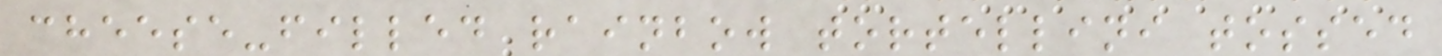cheese-filled rainbow tortellini tossed
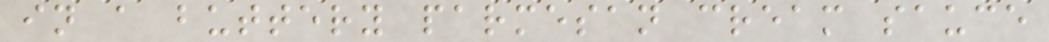in a buttery parmesan cream sauce
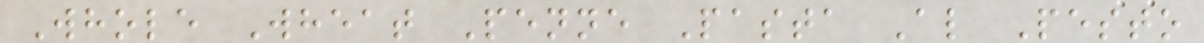Whole Wheat Penne Pasta Al Pesto
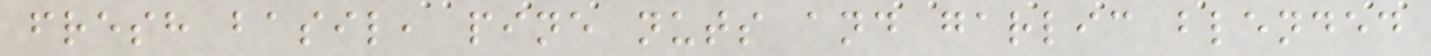fresh basil, pine nuts and garlic blended
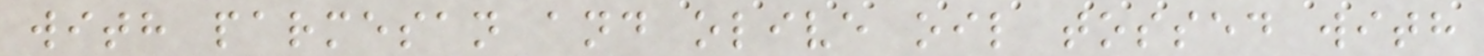with parmesan and olive oil tossed with
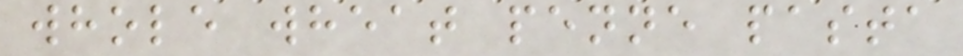whole wheat penne pasta
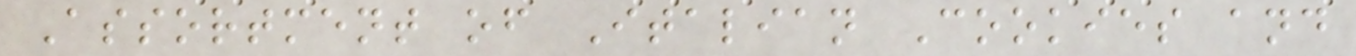Assortment of Italian Cookies and
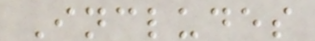Includes
